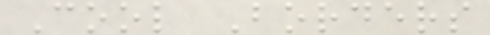Cool Borders
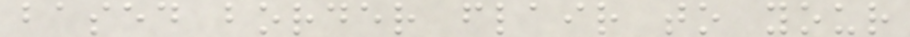based border flair to your
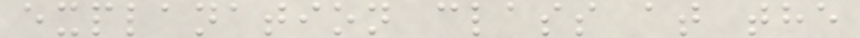explanation class at the
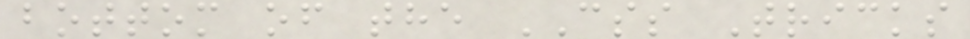bottom of the CSS Tricks
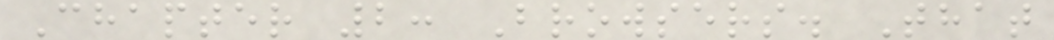Chapter 2: Browsers. That
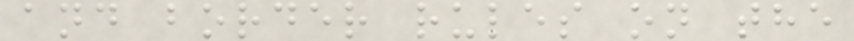and border rules on the
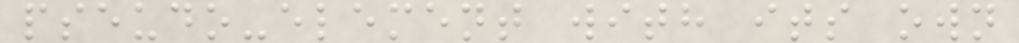pseudo-element with its own
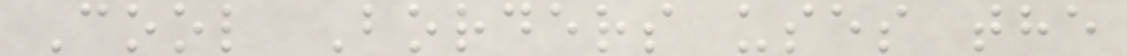Cool Borders uses the
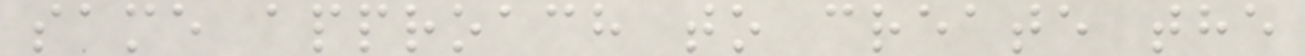same approach to create the
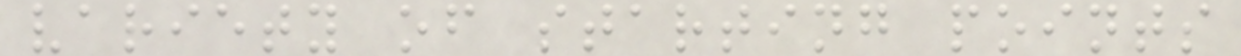variety of starting points
